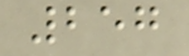257
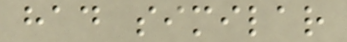had similar
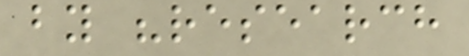by "research
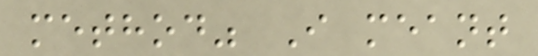method" I meant
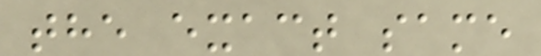the exact same
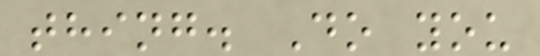thing. Do you
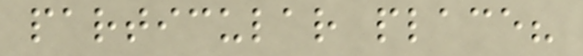particular place?
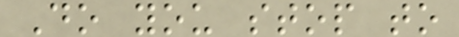Do you stop to
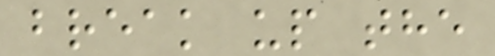break up the
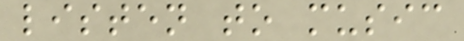listen to music
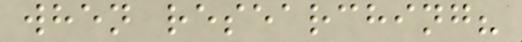when researching?
